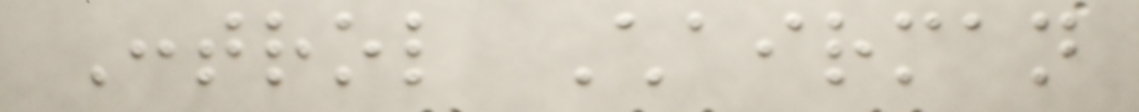Control Chairman
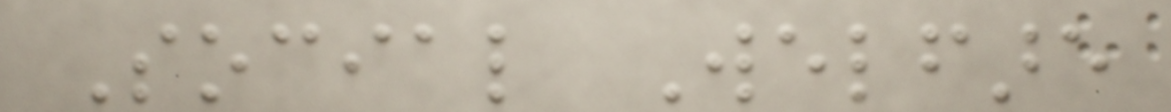Social Welfare
